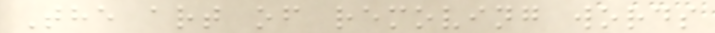The art of removing words
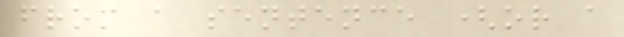from a sentence (or a
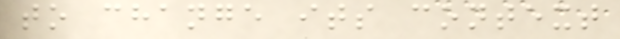to change its context
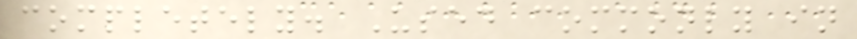completely. Used commonly in
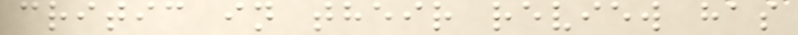critic in their review has
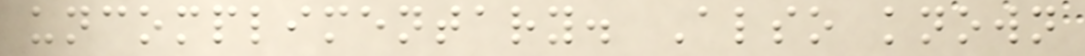uncomplimentary. Also known
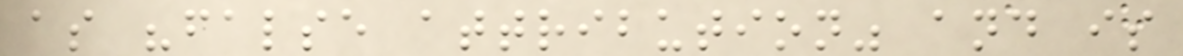as "false attribution" and is
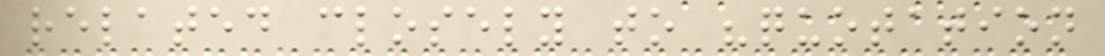related closely to "quotation
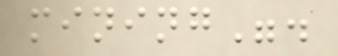mining".
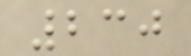230
